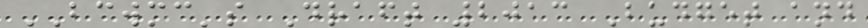BCWMC's Draft 2013 Budget and
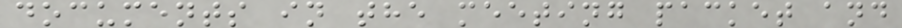documents in the meeting packet and
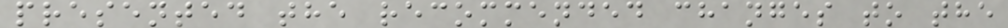presented the recommended changes to the
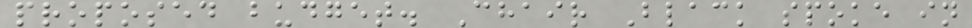proposed budget. Chair Black spoke in
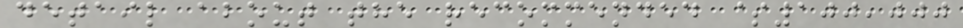detail about the recommended $100,000
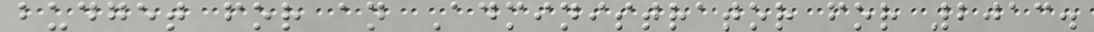budget for an Administrator for 2013.
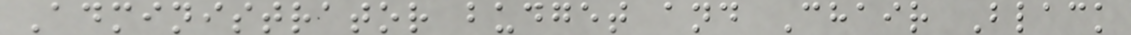Administrator budget and Chair Black
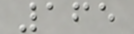165
